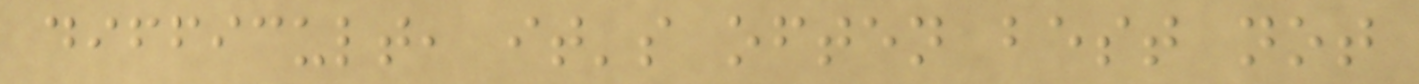difficult, it's often best not
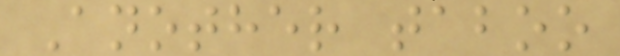Another taboo
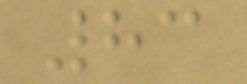83
